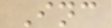Inc
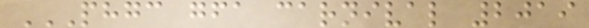PHGC GFA CARNIVAL 2019
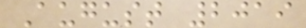August 2019
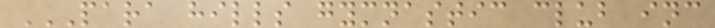PARA HILLS GYMNASTIC CLUB INC
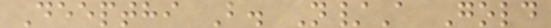Deepthi B. N/A Gold
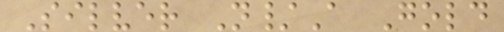Silver N/A Gold
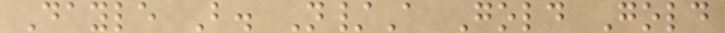Dayle B. N/A Gold Gold
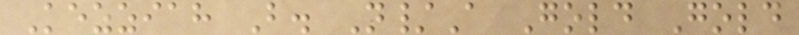Kezziah B. N/A Gold Gold
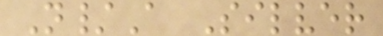N/A Silver
